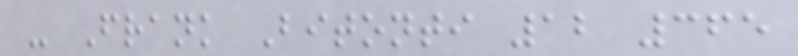- Frank Bitonti 12 365
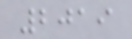2019
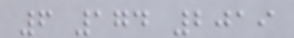6 174 2019
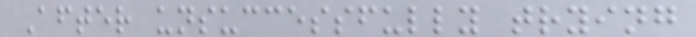After unsuccessfully trying
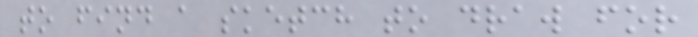to find a sketch to draw for
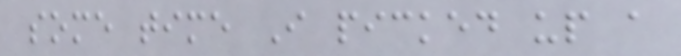some time I picked up a
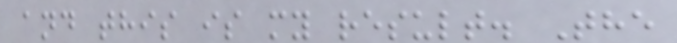and this is my result. The
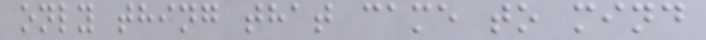only thing that came to mind
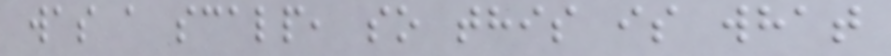was a scalp, so this is what
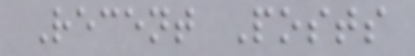Recent Posts
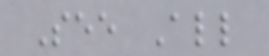See All
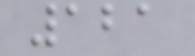121
